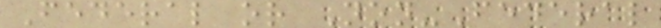Federal or Non-Federal
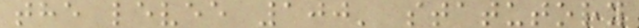the levee 100' statutory
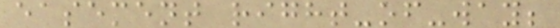easement right-of-way;
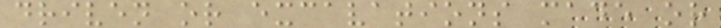driven or excavations made or
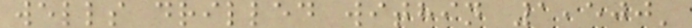wells drilled within 1,500'
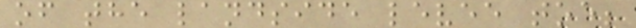of the landside levee toe;
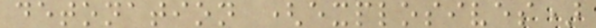detonation (explosives)
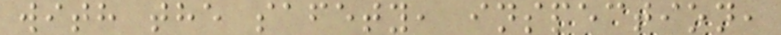with the safety, inspection,
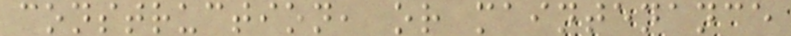construction, or maintenance
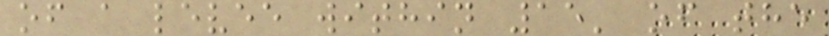of a levee within 15' of the
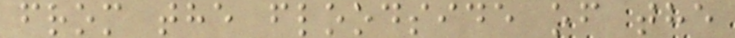from the floodside of the
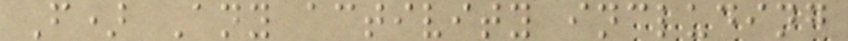F) Any activity including
